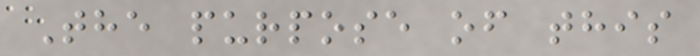The purpose of this
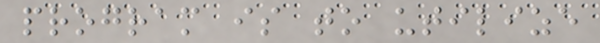program is to utilize
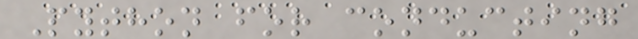Python for conducting
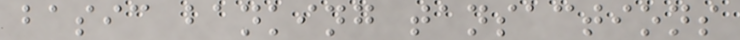basic banking tansactions
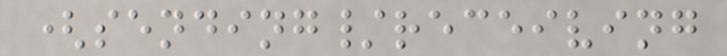(sending/receiving
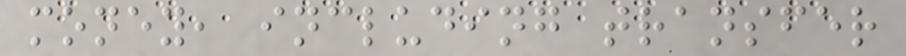money, including transfer
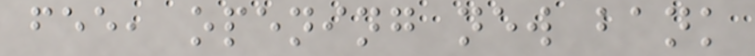fee, opening new bank
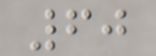60
